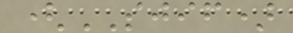(SJIF)
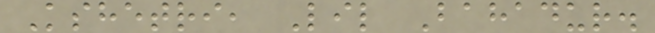Kshetri, Lil Bahadur.
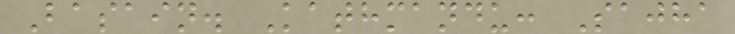Basain. Kathmandu: Sajha
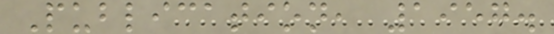Publication, 1957.
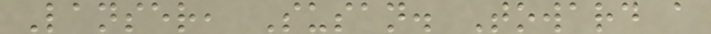Lanser, Susan. Toward a
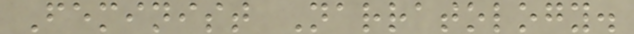Feminist Narratology.
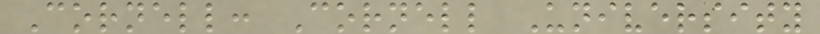Cornell: Cornell University
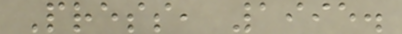Press, 1995.
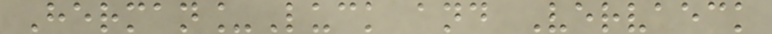Herman_Luck and Vervaeck
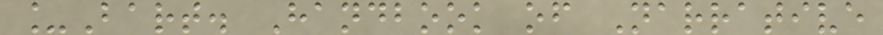_Bart. Handbook of Narrative
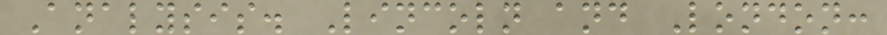Analysis. Lincoln and London:
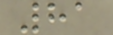81
